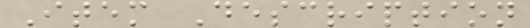Item Description
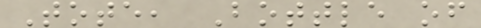Tote, Bottle of
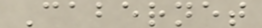Cabernet
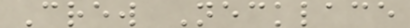Crew Necklace
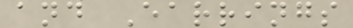and Earrings
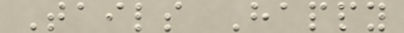Tails Happy
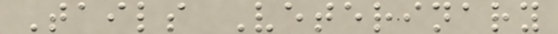Tails Veterinary
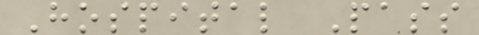Hospital Pass
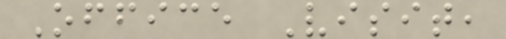Office Visit,
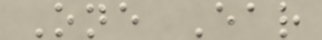One Ear
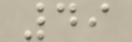49
